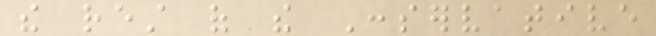the rest of the Conservative
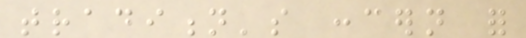tradition's concern for
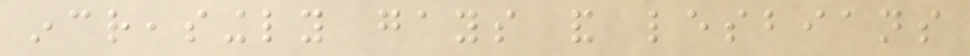increasingly gays and lesbians
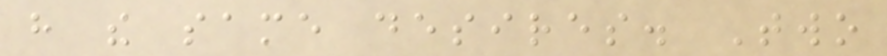have the same desires. Two
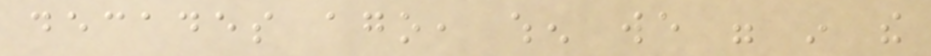decades ago, when we were in the
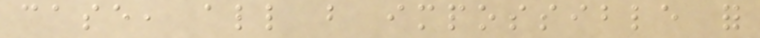case, all but impossible for
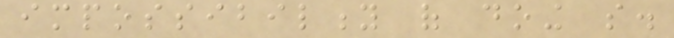impossibility of doing so.
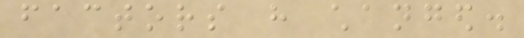factors have changed.
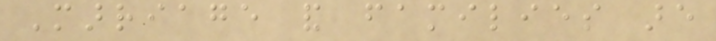Marriage and families are
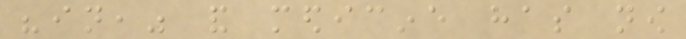"in," and medicine has now
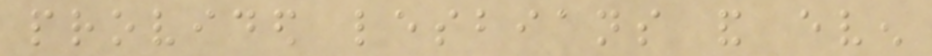provided lesbians and even
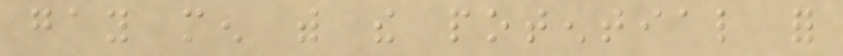gay men with the potential for
